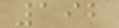192
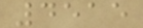4515
